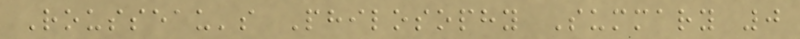Rousseau's Philosophy Summary 0
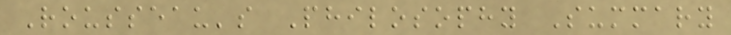Rousseau's Philosophy Summary
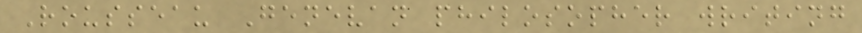Rousseau Genevan philosopher writing
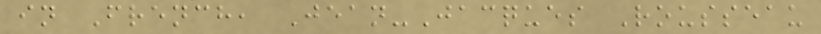in French, Jean-Jacques Rousseau
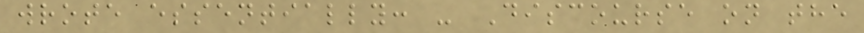wrote essentially: - Discourse on the
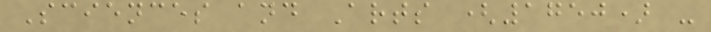Sciences and Arts (1750) -
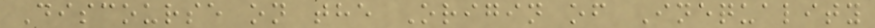Discourse on the Origin of Inequality
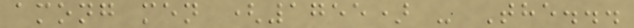among men (1755) - The...
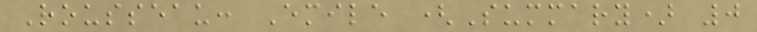Rousseau: Emile (Summary) 0
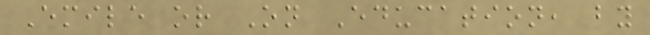Emile or On Education, by
